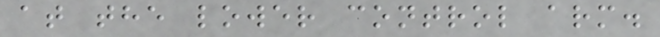at the lower control arm.
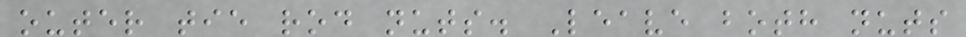outer tie rod nuts. Leave both nuts
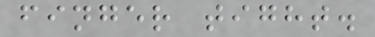finger tight.
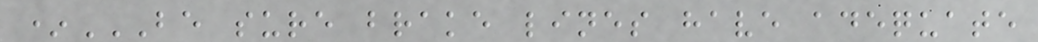*BE SURE BRAKE LINES HAVE ADEQUATE
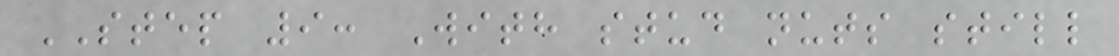STEP 9: With stud nuts still
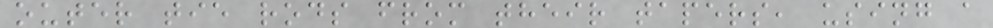outer tie rods from their tapers, using a
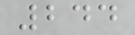244
